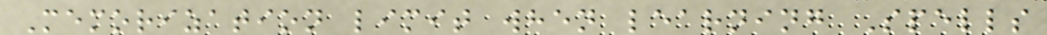Memorization limit when learning Spells
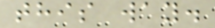this way.
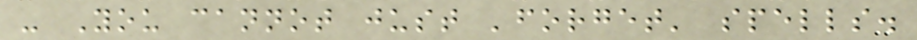- You cannot just 'forget' spells.
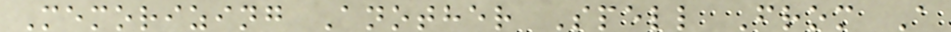Memorizing Another Spell From A
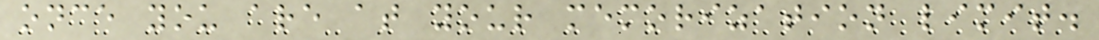once you are at your memorization limit.
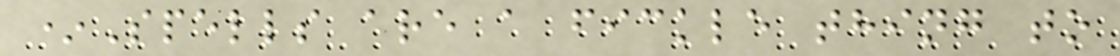*Spells are a fickle thing to
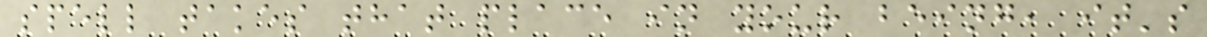spell takes that place in your being, it's
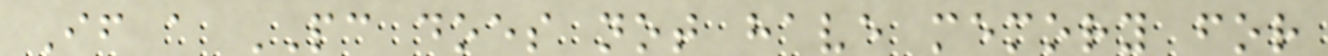If a PC does not have memory for
